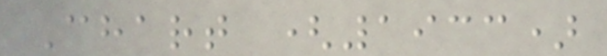Chart (1933)
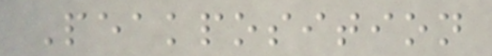Peakposition
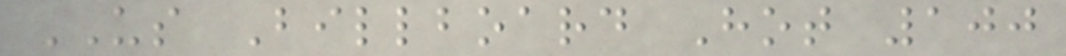US Billboard Hot 100
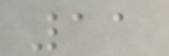11
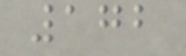172
